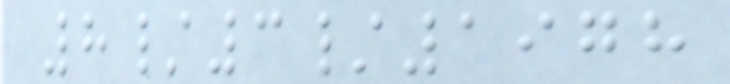8/3/1978
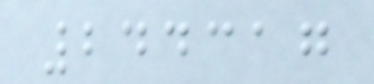244317
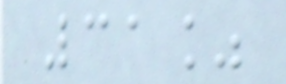31%
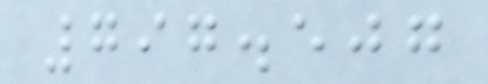797.507
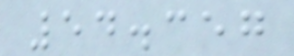54.357
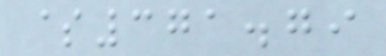$371.79
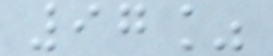97%
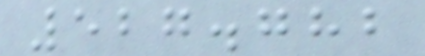527.782
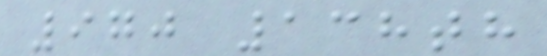970 138th
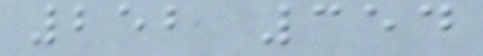252 354
